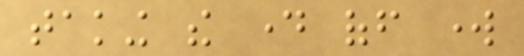taking the day off work
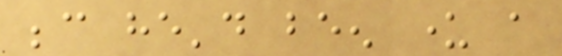because he'd been under a
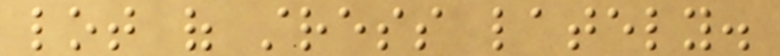lot of stress lately.
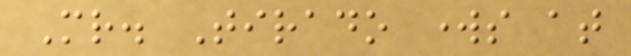Mr. Tirado works at
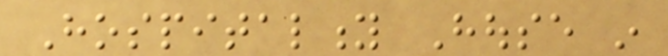Hospitality House in
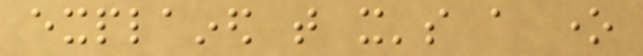explained that it's a one
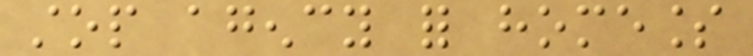stop agency for homeless
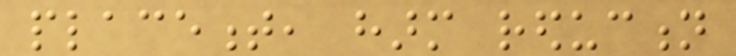placement, harm reduction
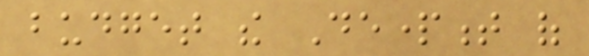budget the Department of
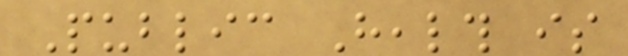Public Health is
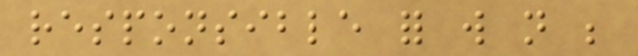responsible for will not be
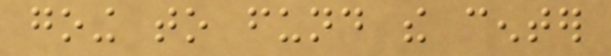going to fund the center
